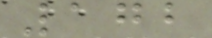172
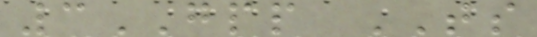3GPP TS
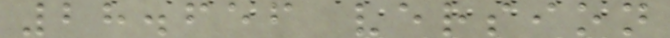28.656 version
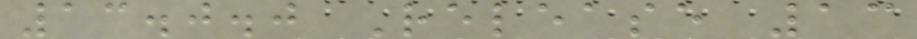13.0.0 Release 13
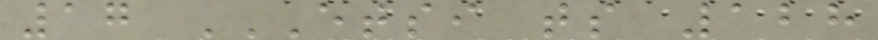17 ETSI TS 128
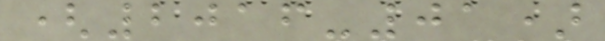(2016-01)
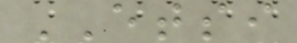ETSI
